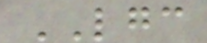LGC
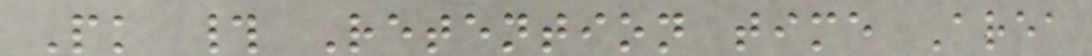Pk # Retention time Area
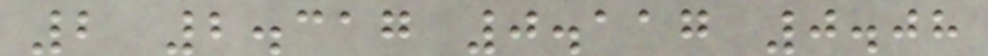2 2.317 0.117 0.08
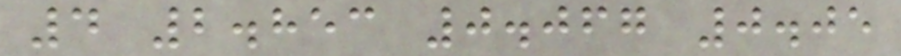4 2.853 0.067 0.05
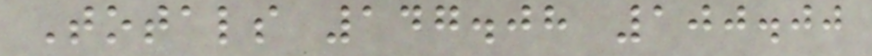Totals 147.08 100.00
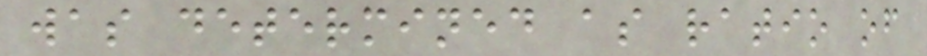was determined as ratio of
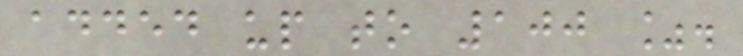added up to 100 %.
